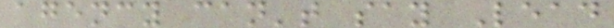agency can't say Lead
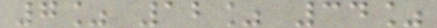7% 12% 34%
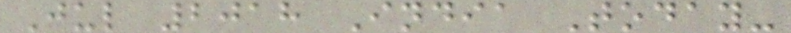Jul 2018 India Today-
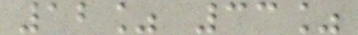12% 33%
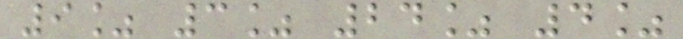9% 3% 24% 4%
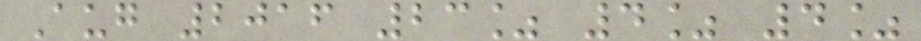Aug 2016 23% 4% 4%
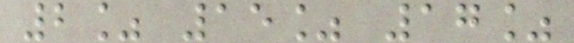2% 15% 17%
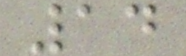14
